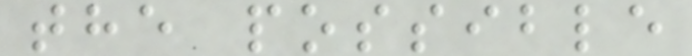the possible
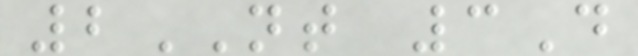2NT 3D
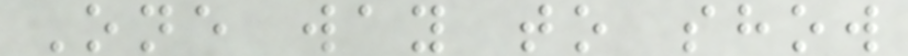One way to show
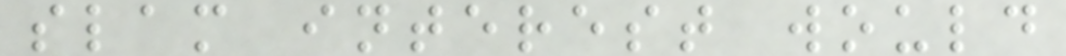slam interest would
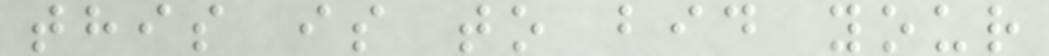this is to bid your
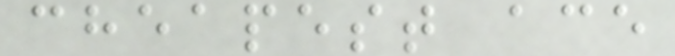cheapest ace
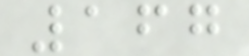167
